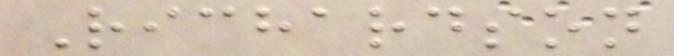Richardson
